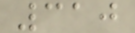310
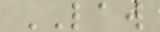LAW
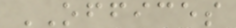OFFICES
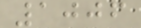1006
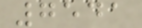7541
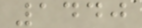1440
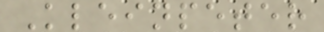Kleinpeter
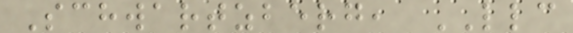Schwartzberg, LLC
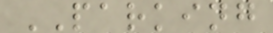PARKING
